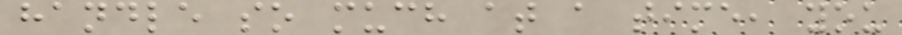handle so much at a time, you
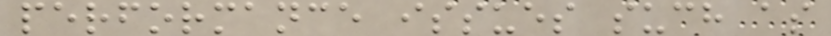performance issues such as
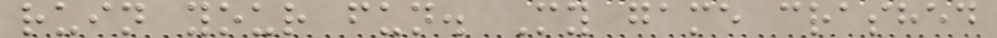ruin your fun. My game crashed
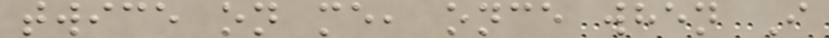twice on me, once when I
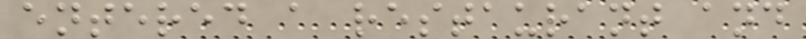entered a restaurant and
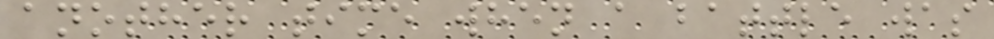another time when a battle was
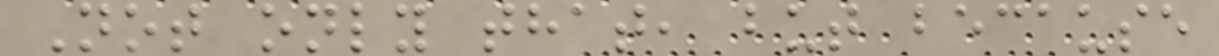Not only that, but because
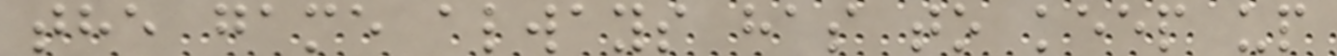the game always has to keep up
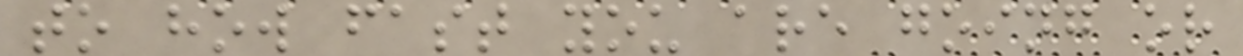to how fast you are going or
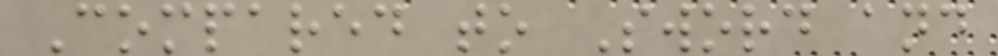Compared to Sword and
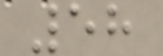58
